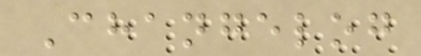Changelog
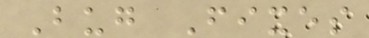Bug Fixes
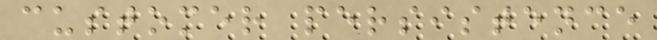customer persistence
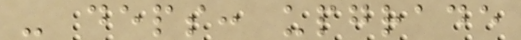- deps: upgrade
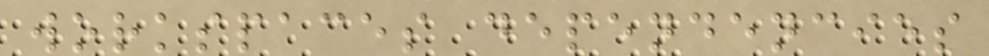workspaces dependencies
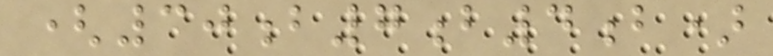(30b7b4b)
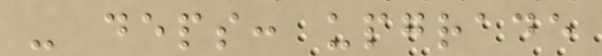- deps: upgrade
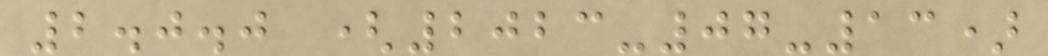2.0.0 (2023-07-13)
